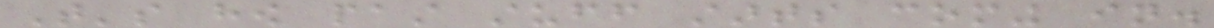That's how past stuff starts coming in.
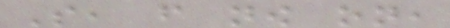So, from now on,
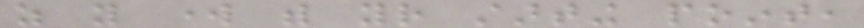as you work with your starting point,
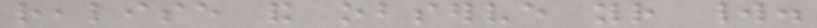realise and observe your world.
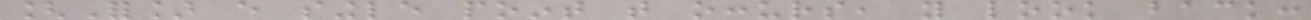[For] every single point that occurs, you look back:
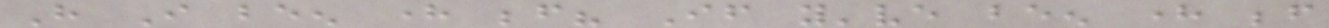Have I been here before? If you've been here before
